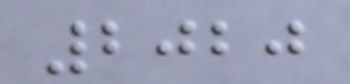2020
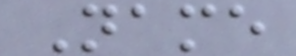Name
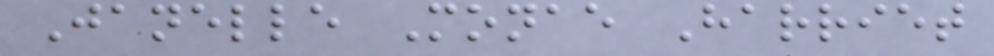Janelle Monae Harriet
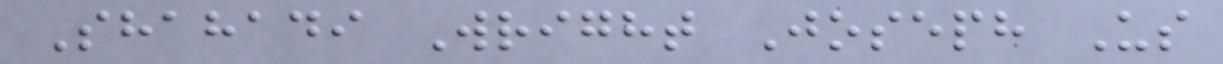Shahadi Wright Joseph Us
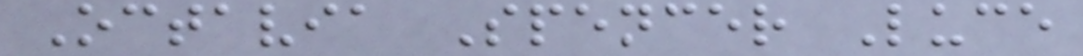Octavia Spencer Luce
